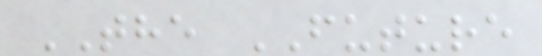THE FUTURE
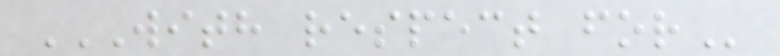WITH RESPECT FOR
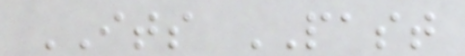ITS PAST
